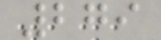279
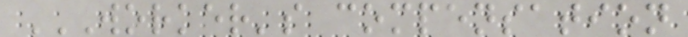WORKER'S COMPENSATION
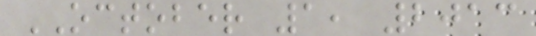OCTOBER 1, 2013
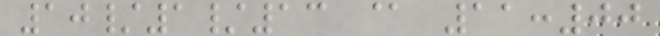10/1/13 @ 11:00
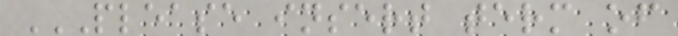PLEASE INSERT TERM OF
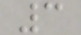3
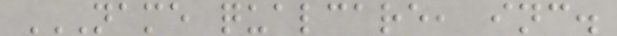NAME QUALCARE, INC.
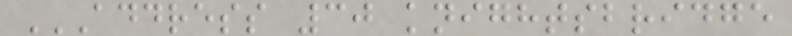ADDRESS 30 KNIGHTSBRIDGE
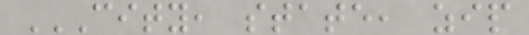CITY, STATE, ZIP
